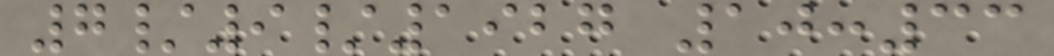7/9/1927 10:33
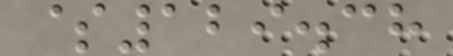$129.38
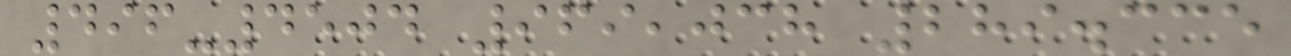496-4504 969,038 289.335
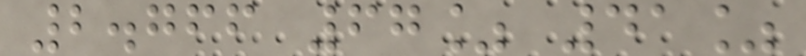2.766 67% 41%
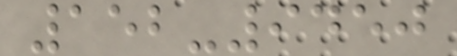152-9450
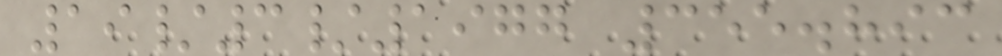19/3/1977 355.893
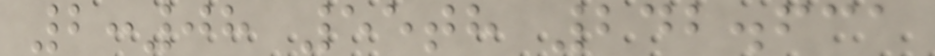2:08 55th 242.631
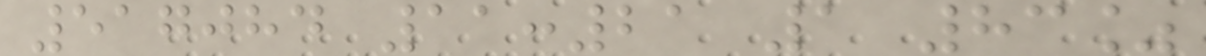517084 11:21 1 83%
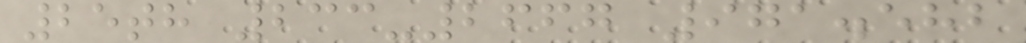25th 233-2667 971.582
